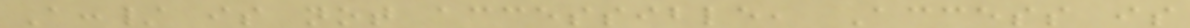A:/ is not accessible, Access is
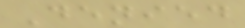Denied
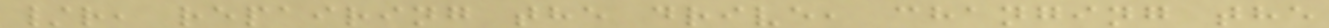/r, repairing the drive, changing the
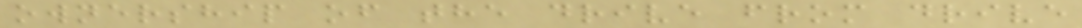ownership of the drive from drive
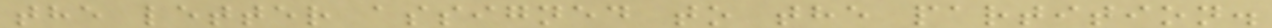the letter assigned to the partition.
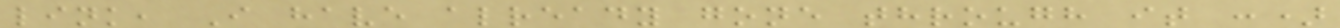link, I have already gone through it :)
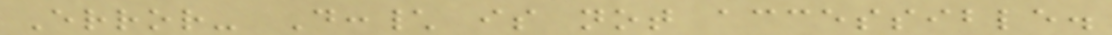Error- D:\ is not accessible.
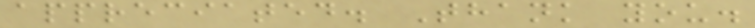appreciated. Thank you.
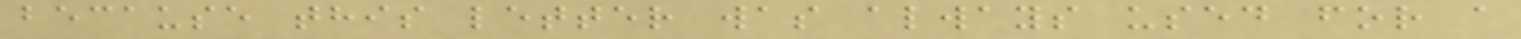because this letter was always used for a
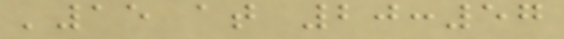'15 at 20:57
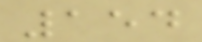154
